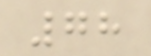78
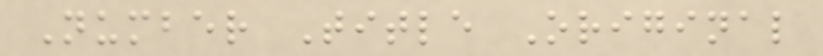Number Title Original
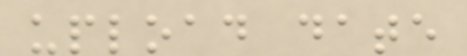upload date
